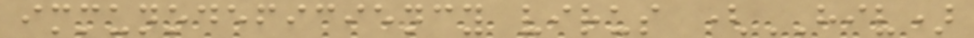immunodeficiency virus (HIV)
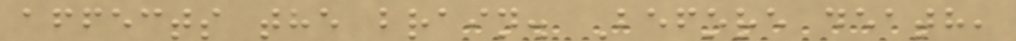affects the brain. Before death,
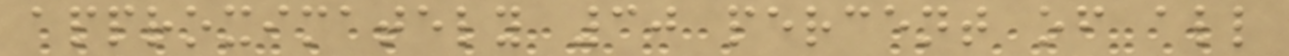approximately 30 percent of all
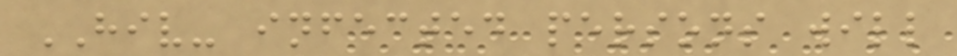HIV- infected persons will
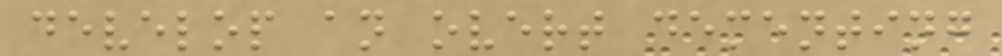develop an overt dementing
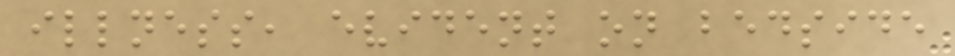illness, evident on bedside
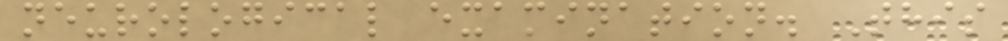neurological examination. This
